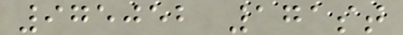975052 171st
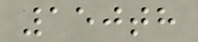150th
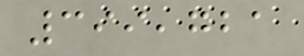399,721
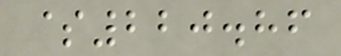$220.86
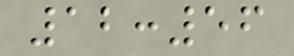12:56
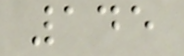145
